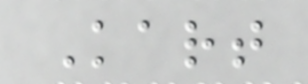Kart
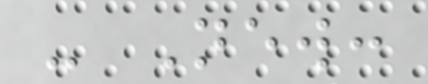- New:
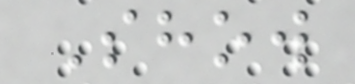Show
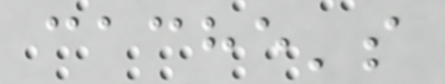cache's
